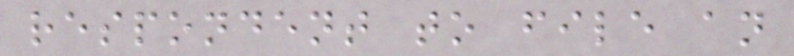respondent to file an
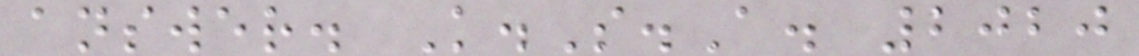answer. K.S.A. 2020
